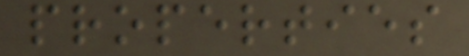properties
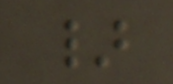}
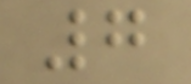7
